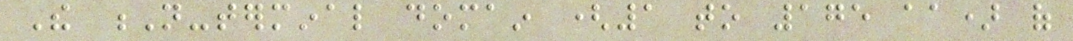The N-terminal domain (1 to 175 aa) of
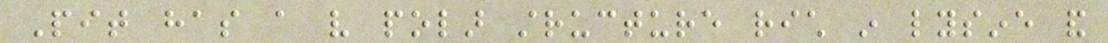Pit has a very polar structure rich in lysine and
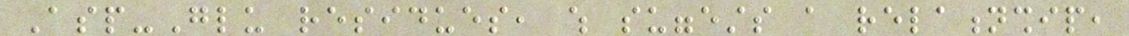Asp-Glu residues, which suggests a relationship,
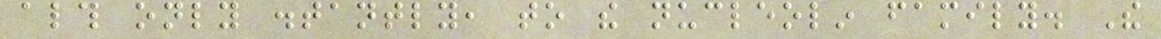although only distantly, to the nucleolin family. The
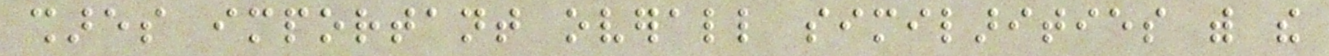shares important overall similarities with the
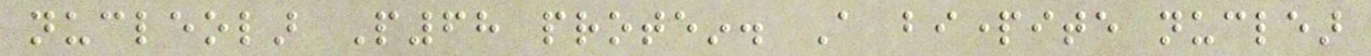nucleolar P68 protein. A bipartite nuclear
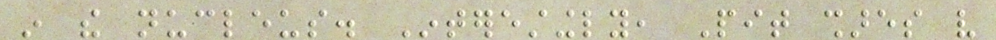in the nucleus. Interestingly, Pit shares very
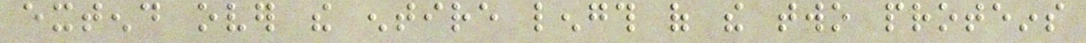extend over the entire length of the two proteins
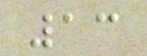13
